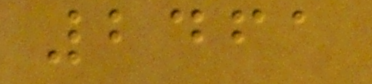2461
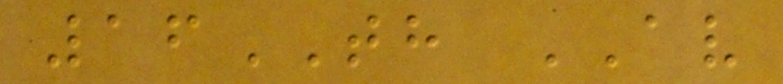16TH AV
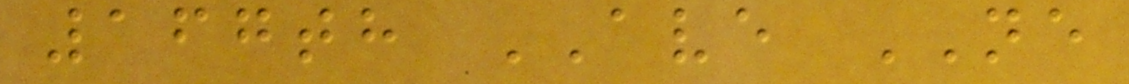167th AVE NE
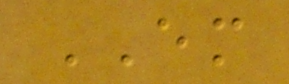EM
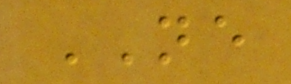NE
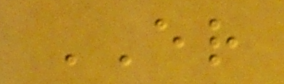ER
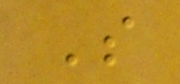S
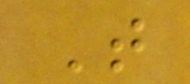T
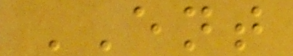ENT
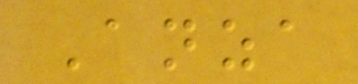Anza
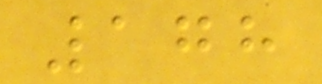178
